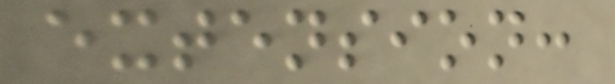extension:
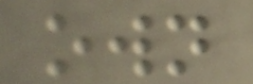own
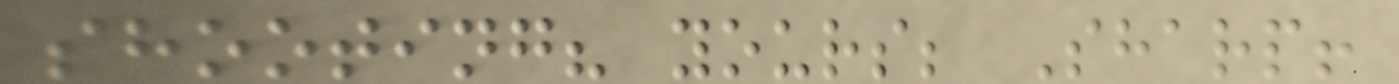shooting? yours; Sharp!
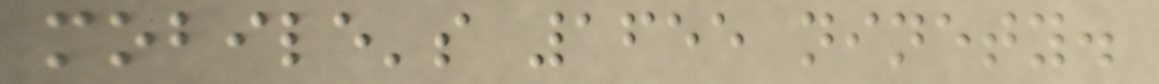mobile's 1655 ninety.
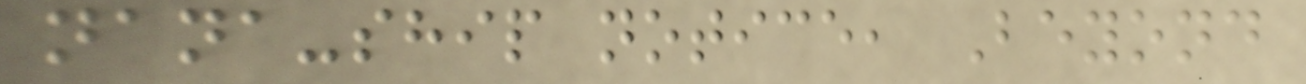nana-ship notice, Beyond
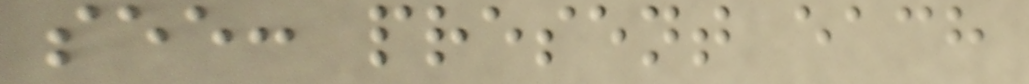see: present each
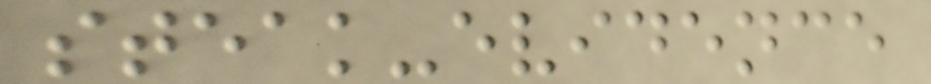steak-evidence
